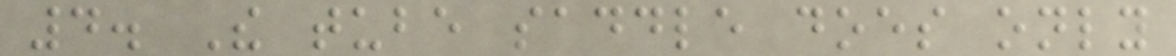4. The tube saddle does only
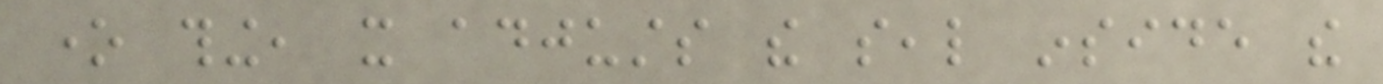one thing, it adjusts the seal inside the
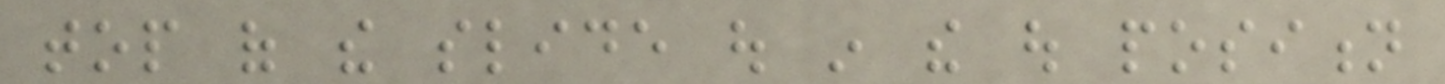top of the slide out in the out position
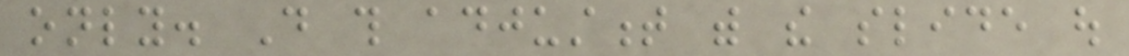only. Do this adjustment with the slide out
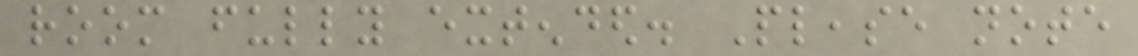room fully extended. Please note
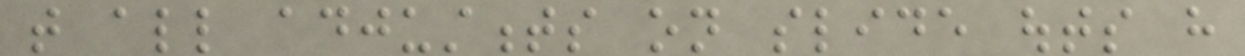that all adjustments on slide outs have
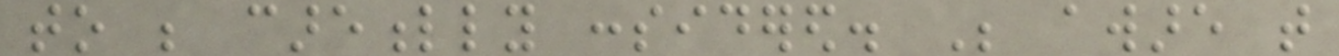to be carefully considered. Be aware that
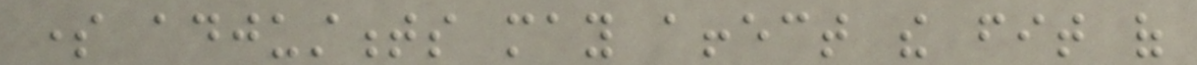some adjustments may affect the fit of
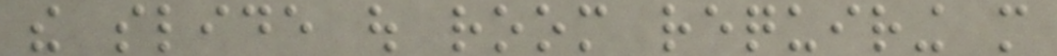the slide out room requiring more
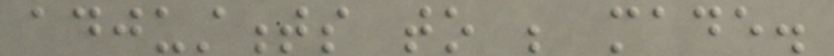adjustments to be made.
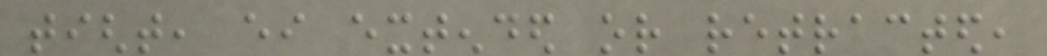tight, either extended or retracted,
